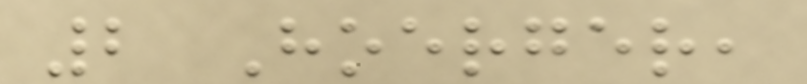2 Hoerger,
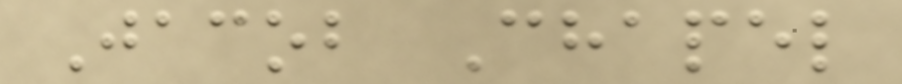Jacob Chapel
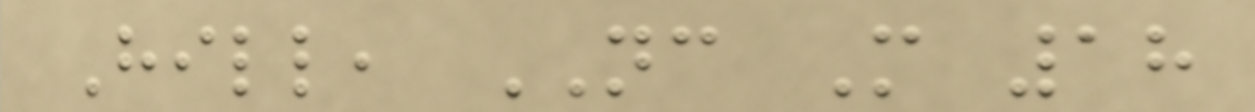Hill, NC M 18
